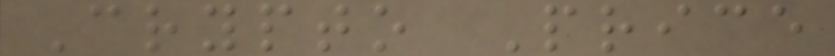Crypto Price
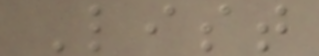List
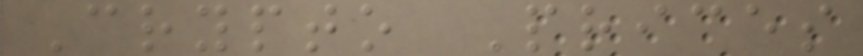Crypto Prices
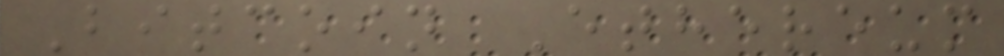Bitcoin Ethereum
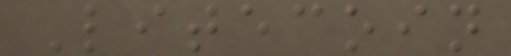Litecoin
